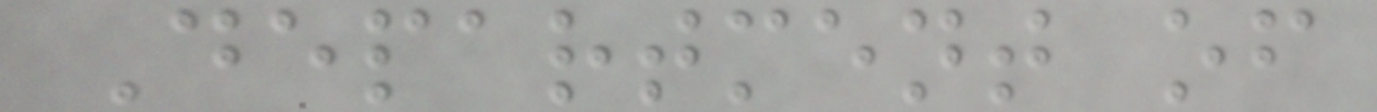Department of
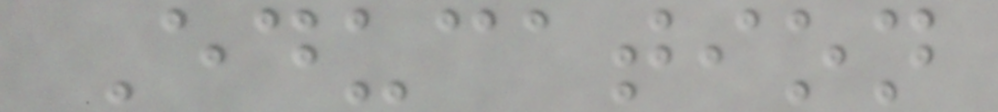Education
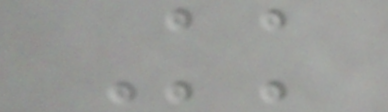Kk
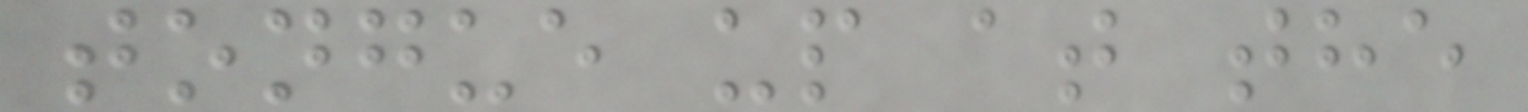tongue up at the
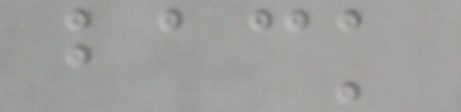back
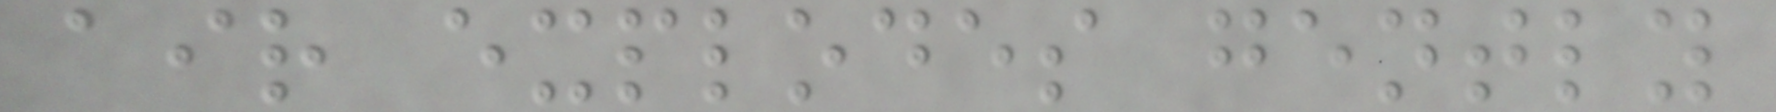air explodes gently
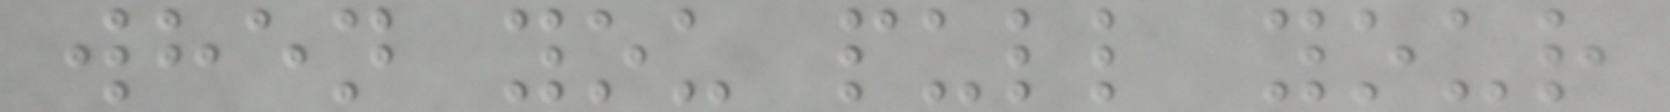when you pull your
